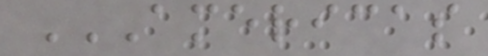AMERICAS
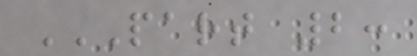PART 2:
